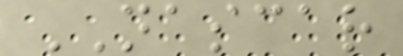NASCAR
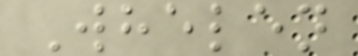Whelen
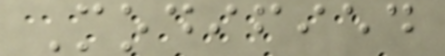Modified
